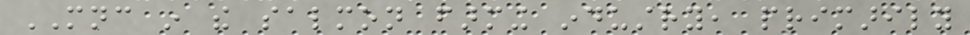MNC in the salmon farming industry, primarily
